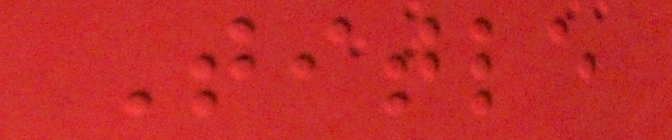Title
